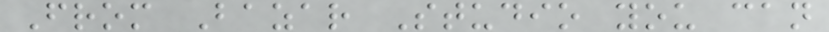From Bazar Studio you can
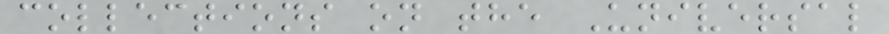collections on the Universal
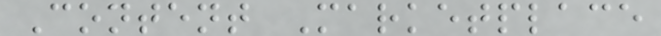Content Marketplace
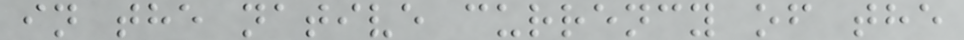in the native currency of the
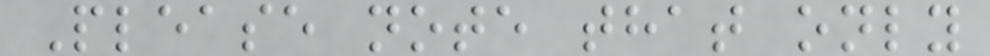Please note that only
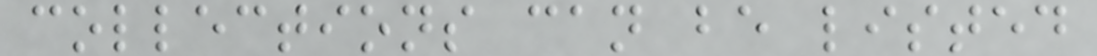collections can be listed
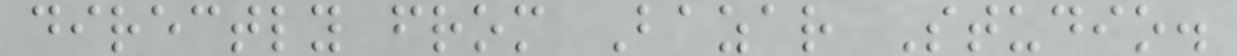directly from Bazar Studio.
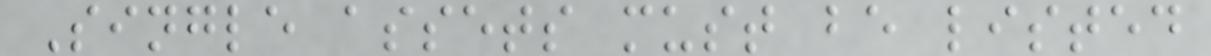Single assets must be listed
